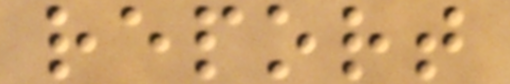report
